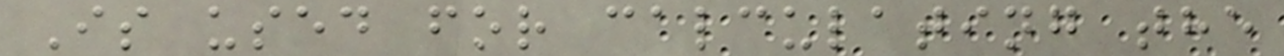Is used for calculating the
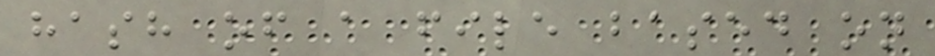hash of a file based on
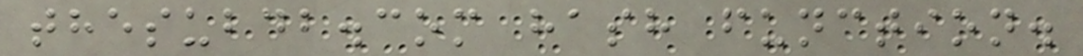thesubdb.com hash function.
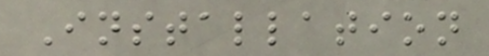Installation
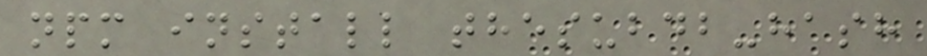npm install thesubdb-hash
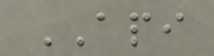API
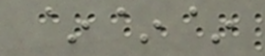~~~
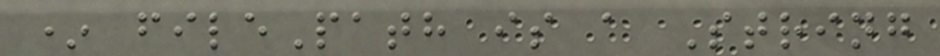* filePath is a String
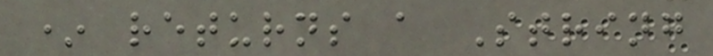* returns a String
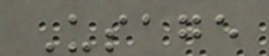Usage
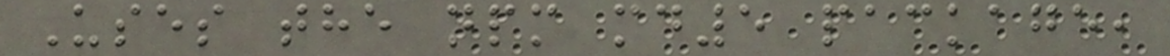Uses the npm md5 package,
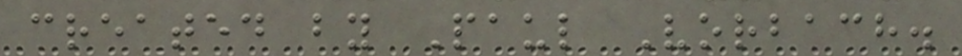created by Paul Vorbach.
